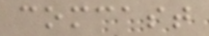comcast
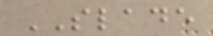SLADE
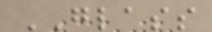GLASS
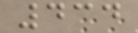434
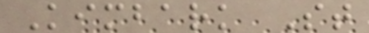Kimbark St
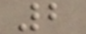2
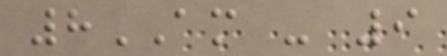8AM - 9
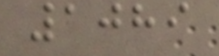1089
